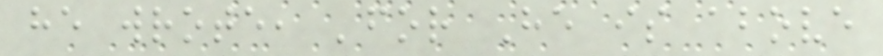he wrote, 'for He is above
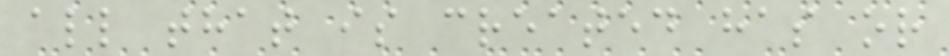all that is created has or
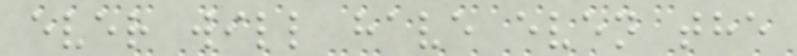ever will have even the
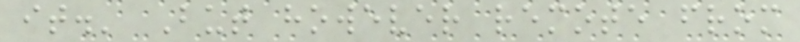it.' But however remote from
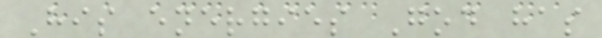His energies God has
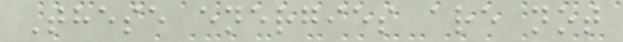These energies are not
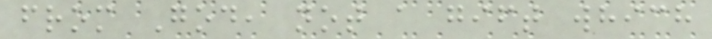from God, not a gift which
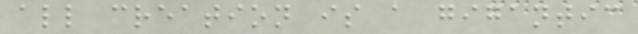all creation is a gigantic
